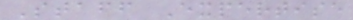Staff Expertise
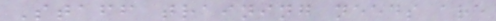Staff training needs are
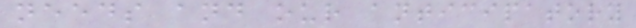needs and our anticipatory
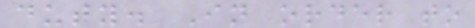duty. In order to
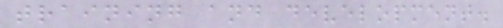training and development.
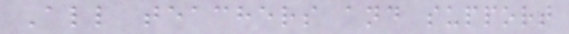All teachers and support
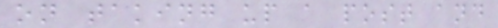on taking up a post and
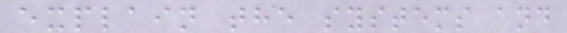explain the systems and
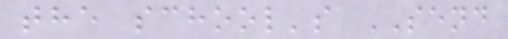the school's SEND
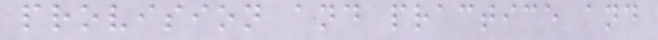provision and practice and
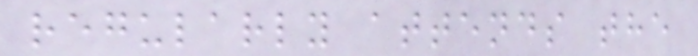regularly attends the
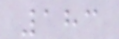183
